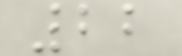22
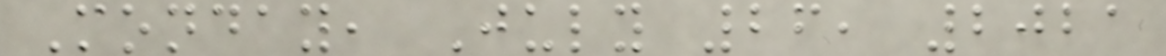Monday, July 26, 2021
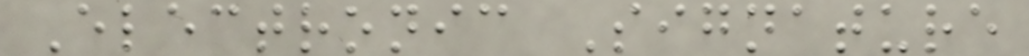Electronic Signature
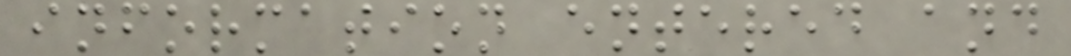information entered and
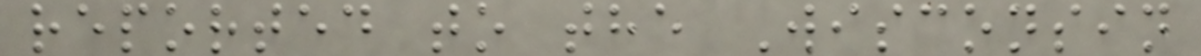reported to the Wisconsin
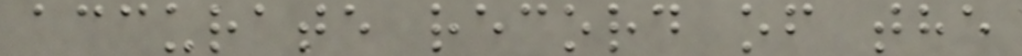accurate record of the
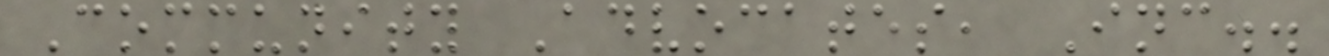Community Advocates, Inc..
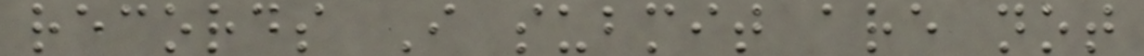records I submit are not
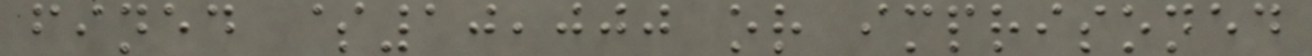fined $10,000 or imprisoned
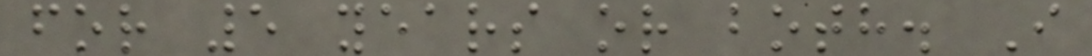for 5 years or both. I
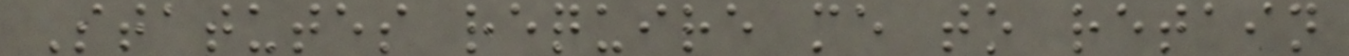Statutes require me to retain
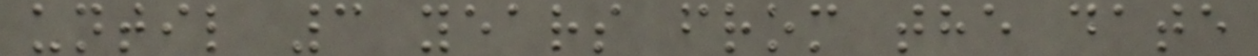until 3 years from the date
